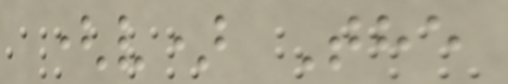(v) The
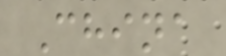China
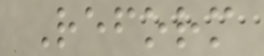Reform
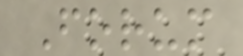Forum
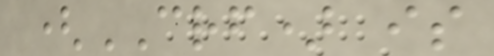(CRF) is
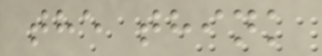the think
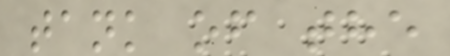tank of the
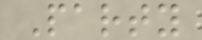Party
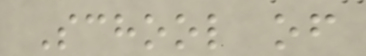School of
